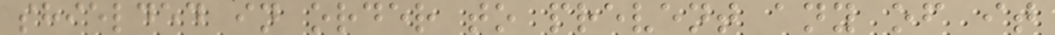shielded in order to prevent any of it
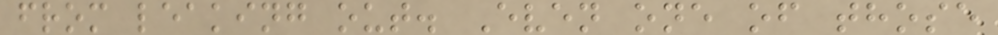from leaking out. Even one of those
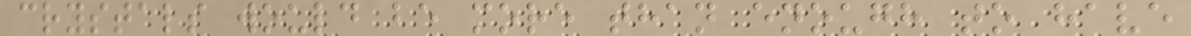crystals would be more than enough to have
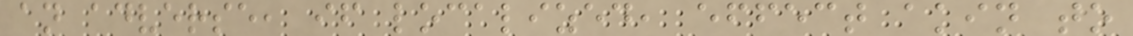an adverse, if localized, effect akin to
